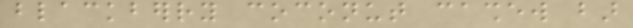blackberry coconut cashew bar
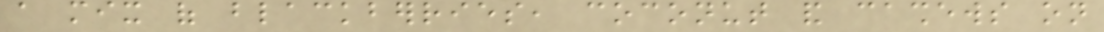a mix of blackberries, coconut and cashews on
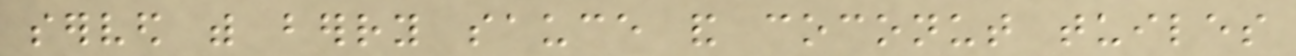served with berry sauce and coconut tuiles
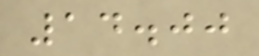14.00
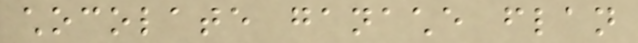chocolate ganache flan
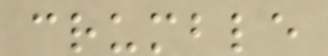crumble
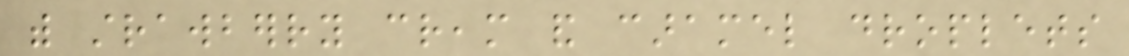with strawberry cream and caramel droplets
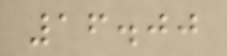16.00
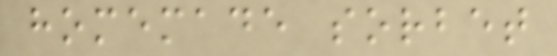homemade sorbet
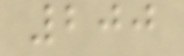200
